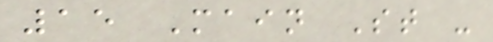15 Main St -
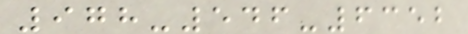978-546-6352
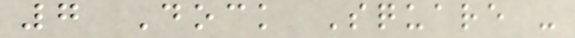7 Dock Square -
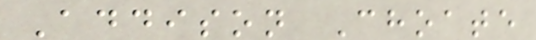Addison Choate
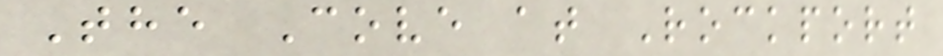The Cove at Rockport
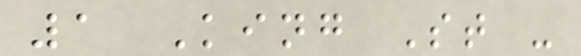1 King St -
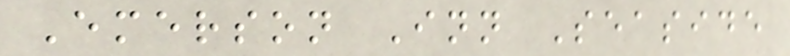Emerson Inn Seaside
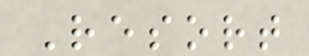Resort
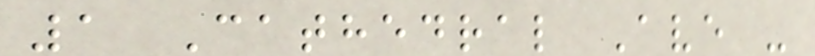1 Cathedral Ave -
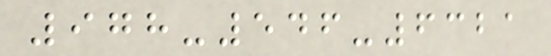978-546-6321
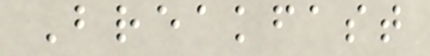Breakfast
